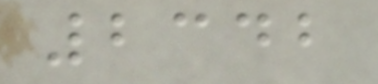2342
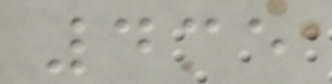435
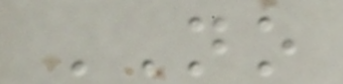NO
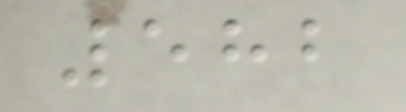582
